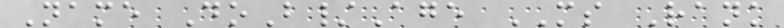Name DoB/Age MS Rank
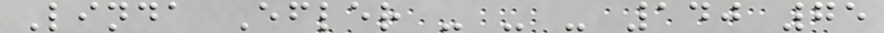Linda Efler - - - 140 75
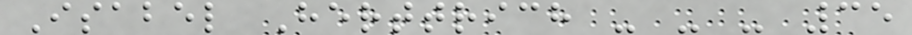Isabel Herttrich - - - 35
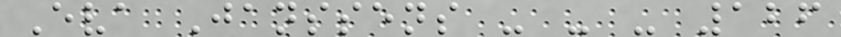Eva Janssens - - - 126
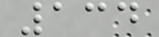134
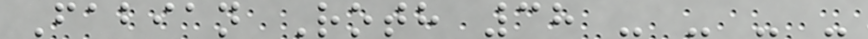Fabian Roth 38 - - - -
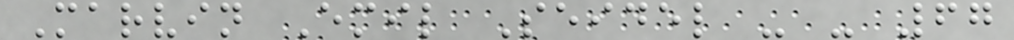Marvin Emil Seidel - - 67
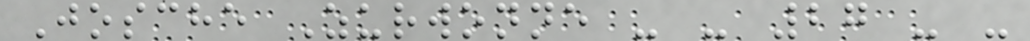Josche Zurwonne - - 27 - -
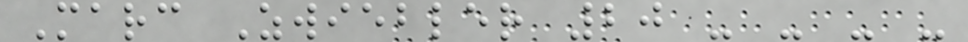Marc Zwiebler 20 - - - -
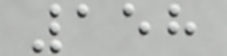158
